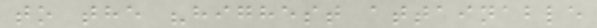to the "highest attainable
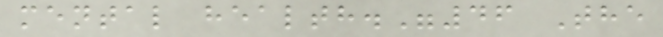mental health."46 The
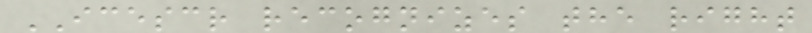ICESCR recognizes the right
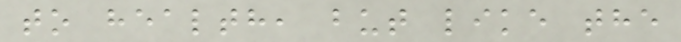to health, but like the
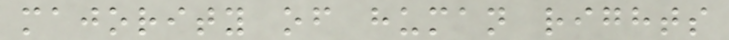majority of human rights
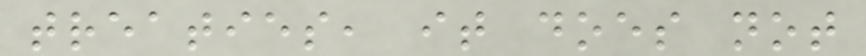treaties, it does not
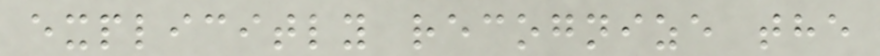explicitly recognize the
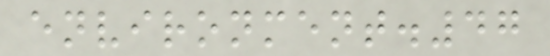environment.47
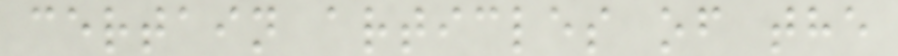certain articles of the
